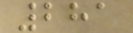281
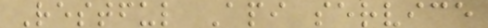Restful Api service
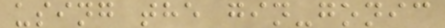using the gin-gonic
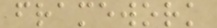framework
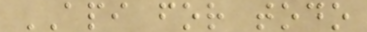API for todo
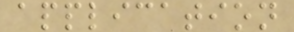application
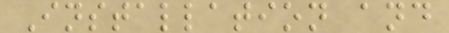Installation and
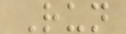Run
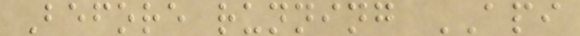Before running API
